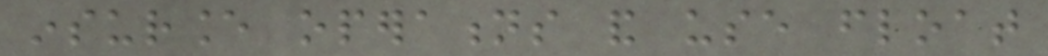insurance operations and use float
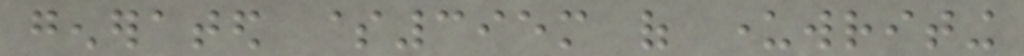generated $395m of underwriting
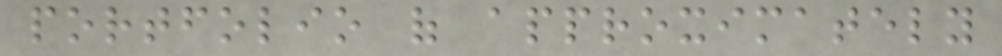portfolio of approximately
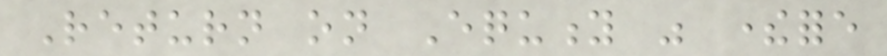Return on Equity was therefore
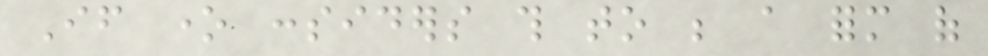If one considers this to be a form of
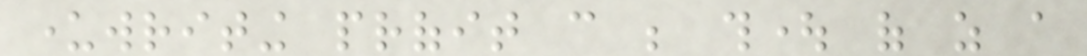underwriting profit can be thought of as a
